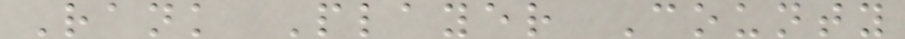Rank Player County
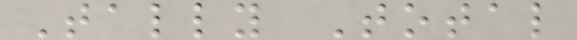Tally Total
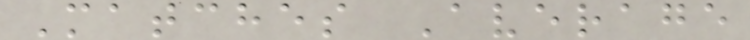Matches Average
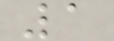1
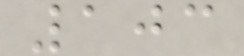103
